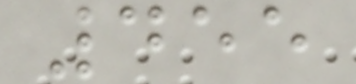455
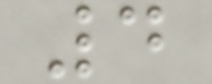4
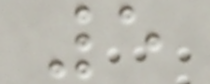5
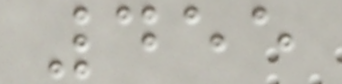455
